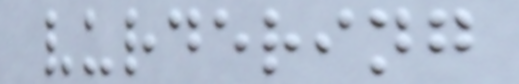vurdering
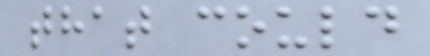that could
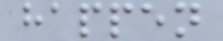happen
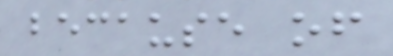because of
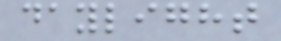daylight
